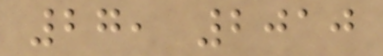27, 2010
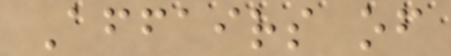Affairs of
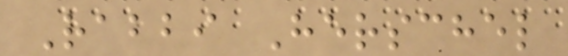Rabbi Herschel
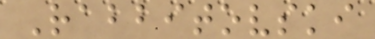Rabbitovski
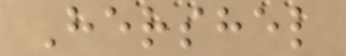Hershel
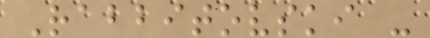Rabbitovski -
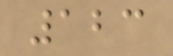123
